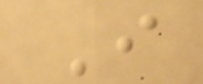I
